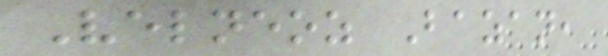Velneoz Bazan,
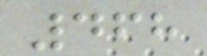468
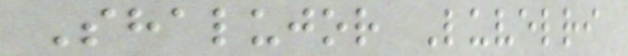Shalujor Luvelri
